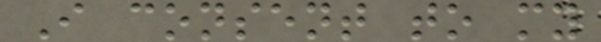I consent to my
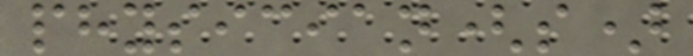physician(s)
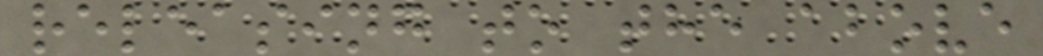releasing to the above
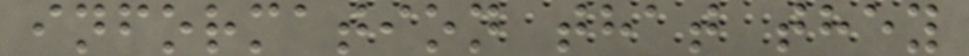information that they
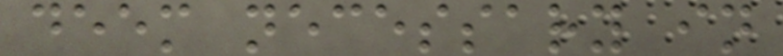deem necessary in
